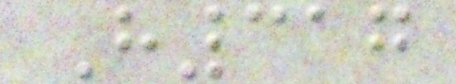H317
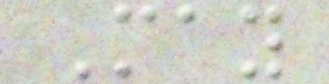May
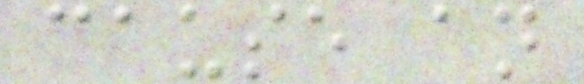cause an
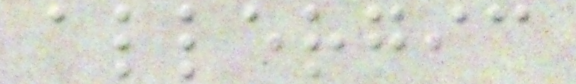allergic
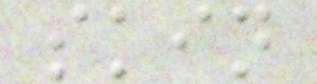skin
